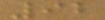92
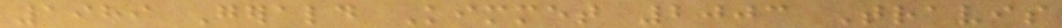1989 Gerald Kimmet 2003 Travis
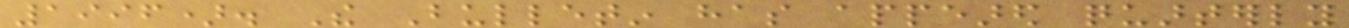1996). The Bulletin has appeared quarterly
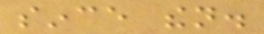since then.
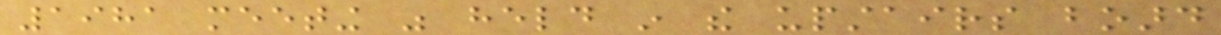1981 meeting was held in the upstairs board
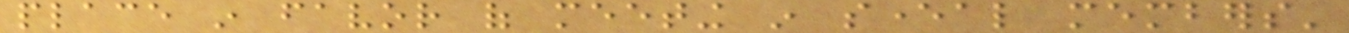place in favor of meeting in several members'
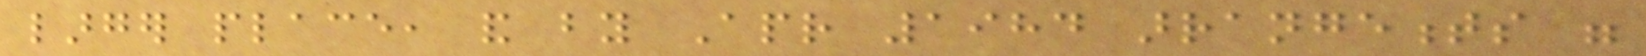larger place, and by Apr 1984 arrangements were
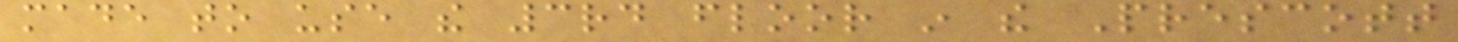made to use the 3rd floor in the Prescott
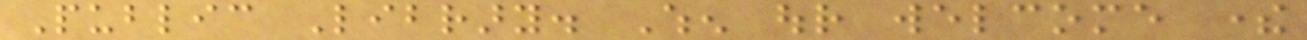Public Library. When our welcome there
